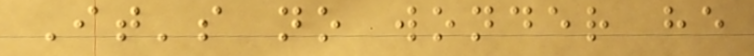It's no wonder he
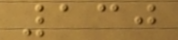130
